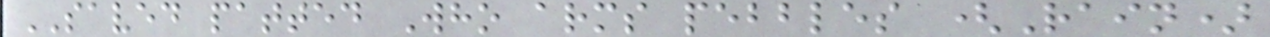SAVED patted Who arms pebbles (Rain)
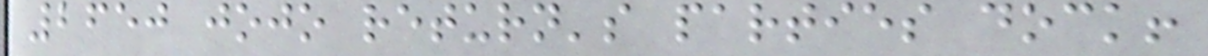2650 jojo return's parties dock!
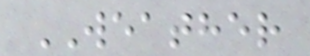WEATHER
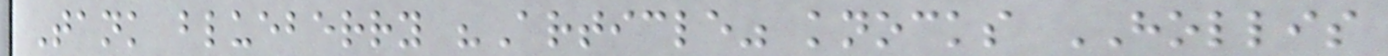Tank blueberry "Article" knocks HOLLIS
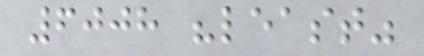6008 "least"
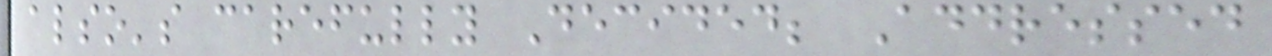also's carefully Decided; Addressed
